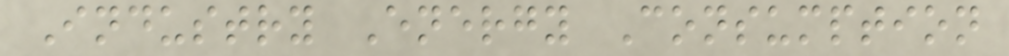Industry Energy Consumption
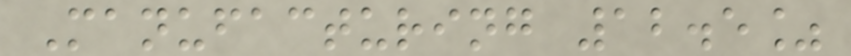Manufacturing 12.5%
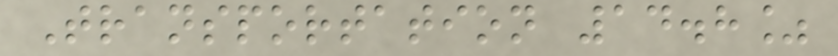Transportation 14.8%
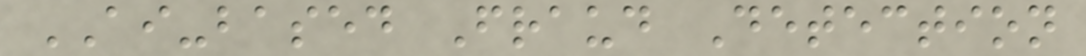AI-based Fraud Detection
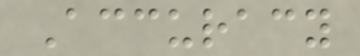Accuracy
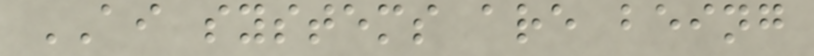AI systems are being
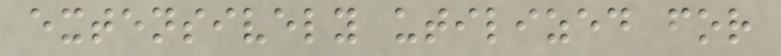extensively utilized for
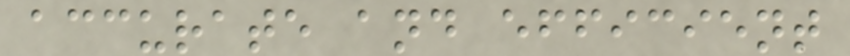accurate and efficient
